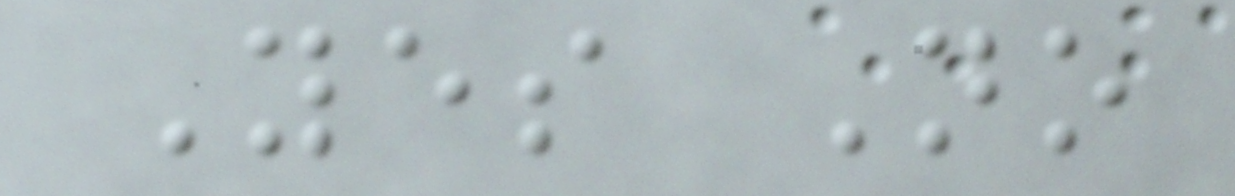Yes No
